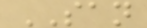SAN
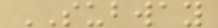SUBWAY
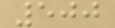500
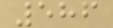586
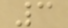3
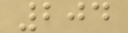204
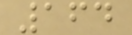164
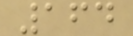164
